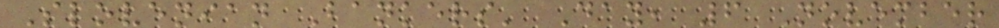Slovenian Bankers' Day, 6 November
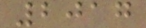2017
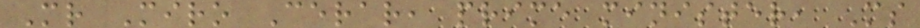Mr Miro Cerar, prime minister, Ms
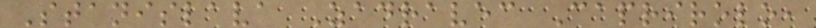Stanislava Zadravec Caprirolo,
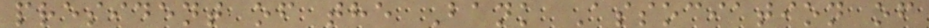president of the Bank Association of
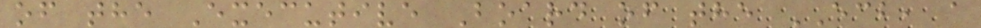of the Executive Board of the ECB, a
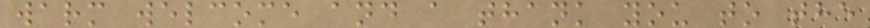warm welcome and a thank you to the
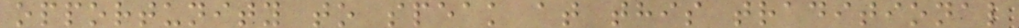opportunity to speak at this traditional
